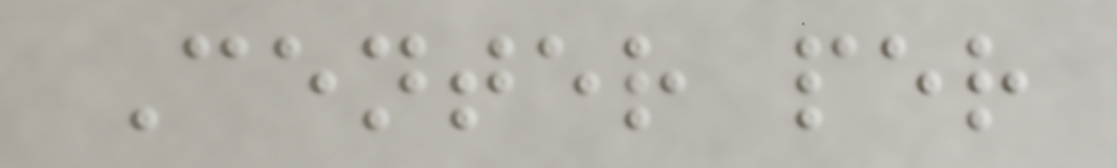Center per
